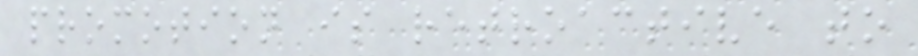promotion is retroactive to
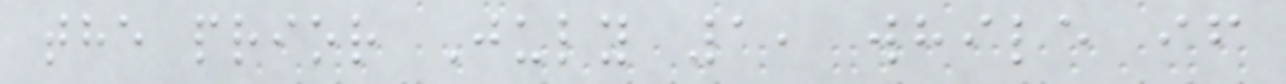the prior July 1, while if
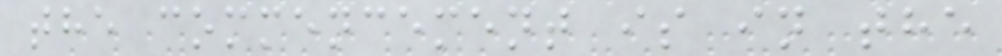the commencement is in the
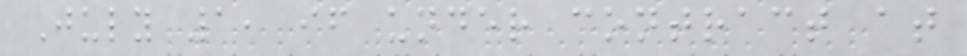July 1, if under contract at
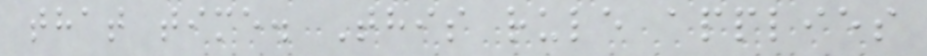that time. This rule applies
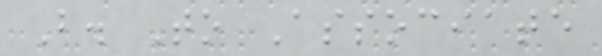B. To Associate
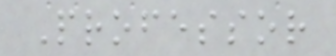Professor
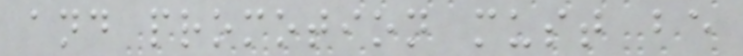and promotion must be
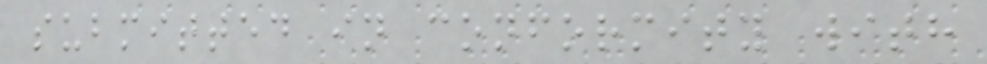submitted in conformity with
